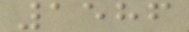1586
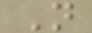N
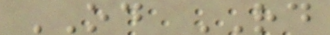OD RD
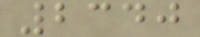2340
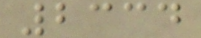2334
